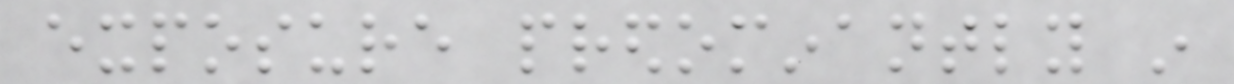exposure predominantly in
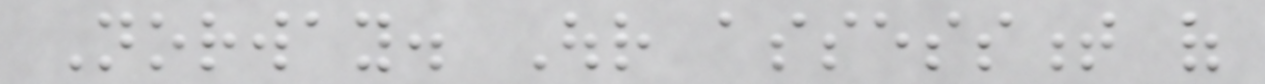Norway. Our assessment of
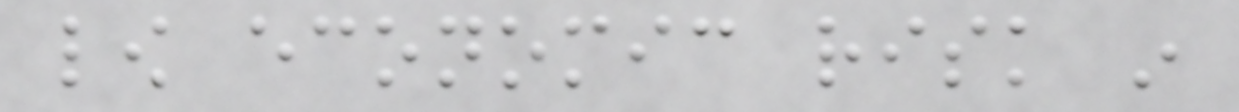low economic risk in
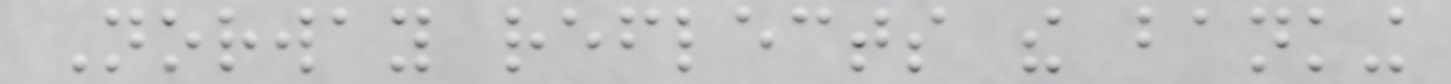Norway reflects the banking
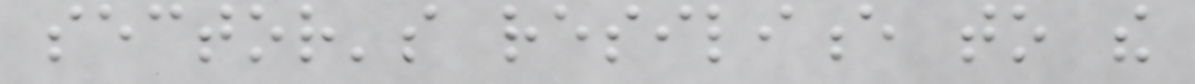sector's resilience to the
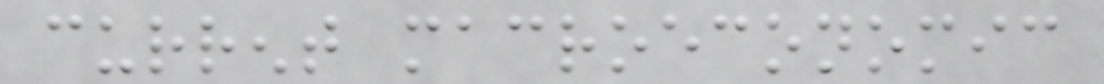current macroeconomic
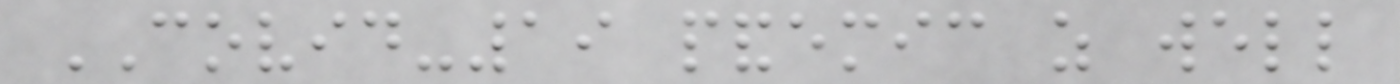COVID-19 pandemic as well
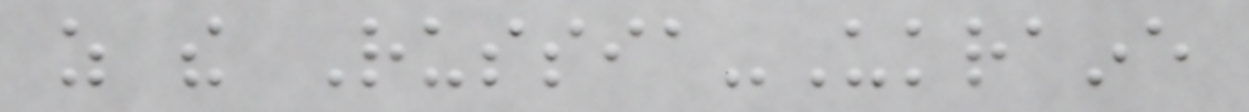as the Russia-Ukraine
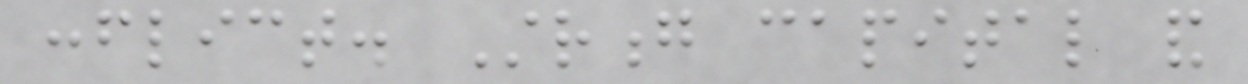conflict. Strong capital and
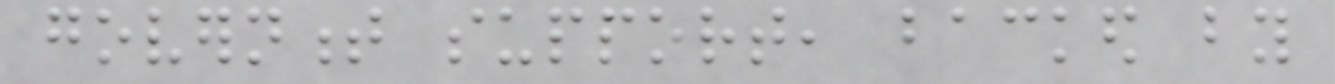government support, backed by
